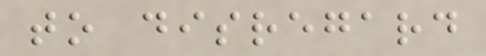to disregard
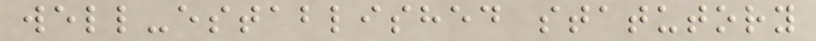well-established statutory
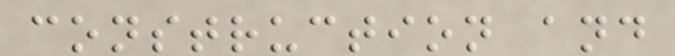construction and
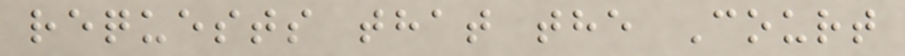requests that the Court
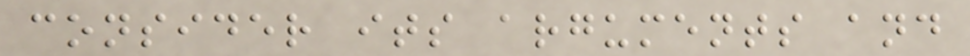consider its arguments and
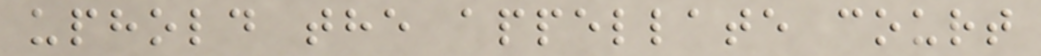uphold the appellate court
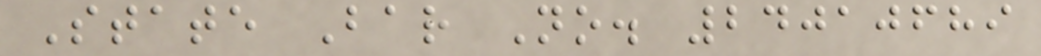State Bar No. 24010689
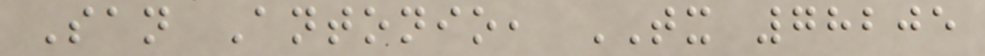San Antonio, TX 78205
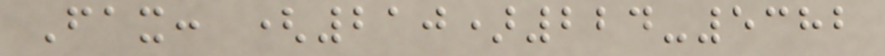Fax: (210)224-5382
